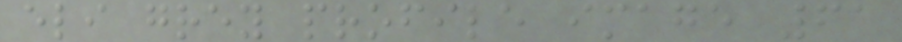eli grey profile image 61
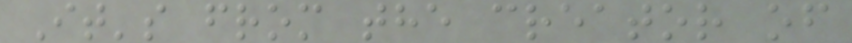It's from the creator of
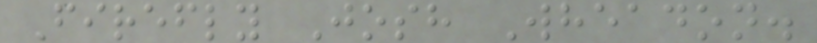Firefly Josh Wheadon.
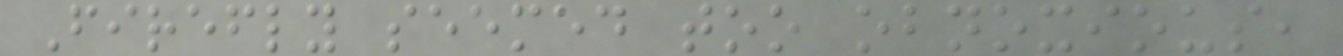Firefly seemed too obnoxious,
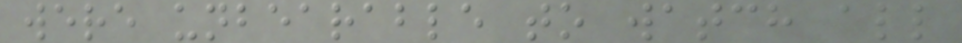were unbearable to watch all
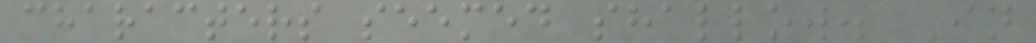characters seemed shallow. In
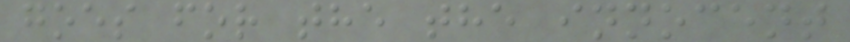goes for the the innocent
